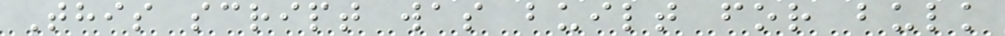This script was built for bulk
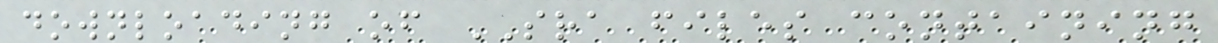downloading of SRA files containing
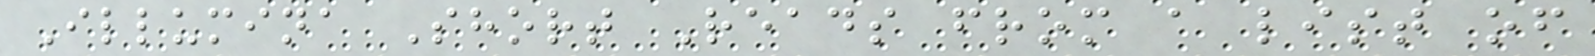Illumina Short Reads from a list of
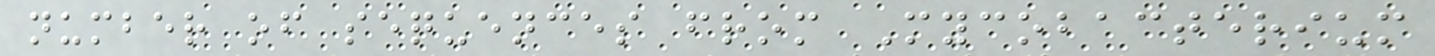number of sequences from Mycobacterium
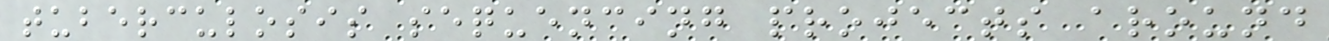tuberculosis sequencing projects around
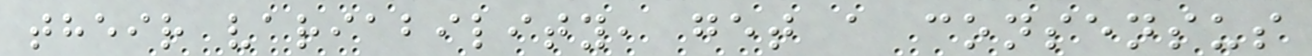their variability, get a consensus
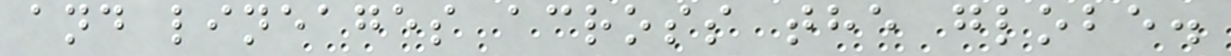and lineages across the globe.
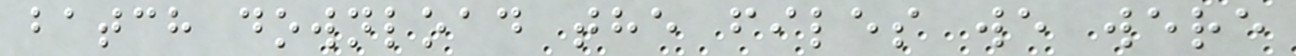batch download the files we were
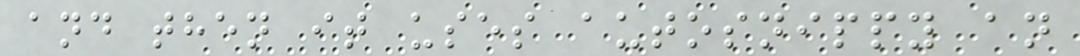and then it uses autosnippy an
